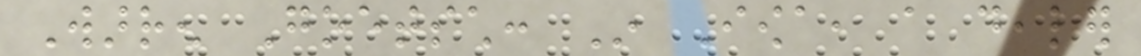Warren Goetsch: In Iowa, a dealer
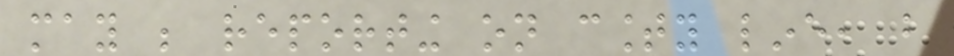may be reporting on county line, but
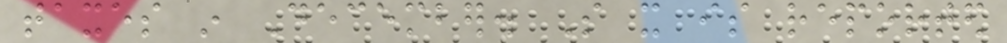taxes in December. So it is reported
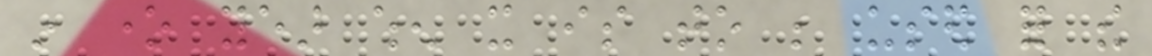in one year when it is to be used for the
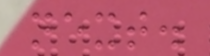next.
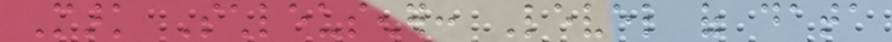Mark Schleusener: Level of data
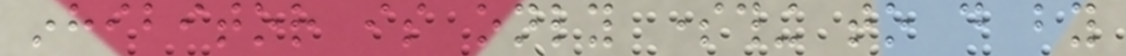inhibitor is only something to do by
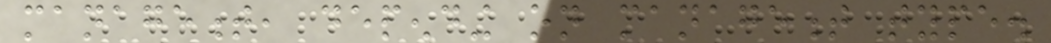management, depending on management type.
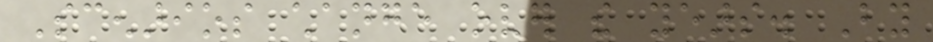Scenarios change over the years. By
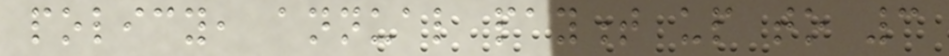policy, annual payment up to 3
